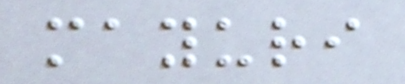mayuri
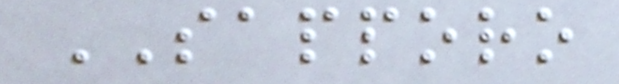SAPPORO
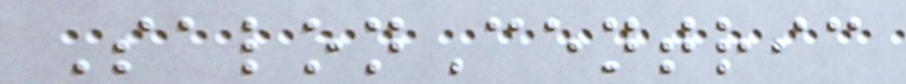SalonCentric
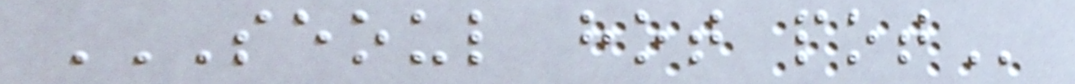SEOUL HOT POT
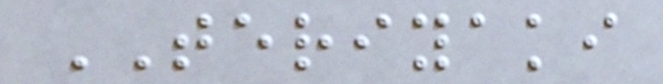TERIYAKI
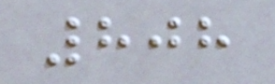808
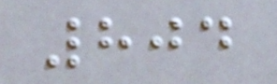804
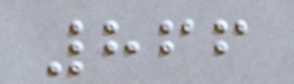866
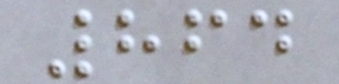864
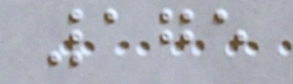175
